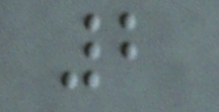2
